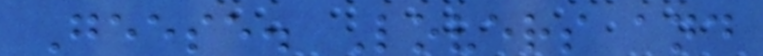Geese. Lovers and
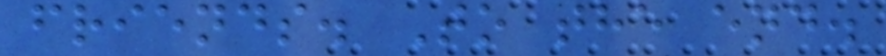friends. To the end.
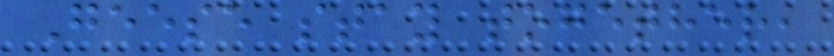Geese stay together,
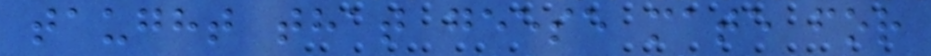taught that geese mate for
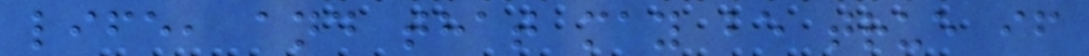life, and that may be true if
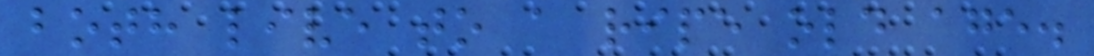both live to a ripe old age.
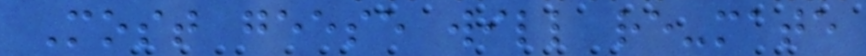Most geese will re-mate
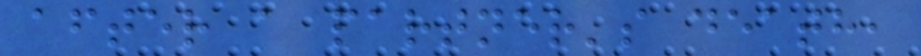after a partner's death,
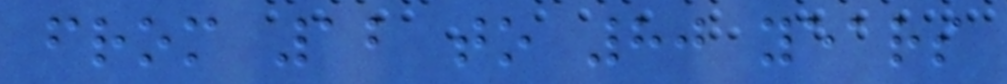from 12 to 80 years
